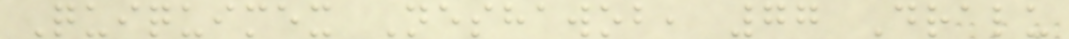Quiquimex Neshawob, 77 Dralu
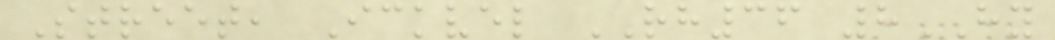Street, Ickvel RH36 8HY
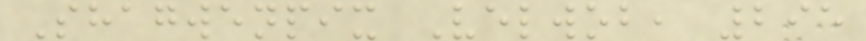Shagwenpix Velwob, 295
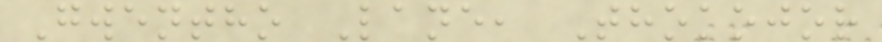Gwentho Lane, Thokojor
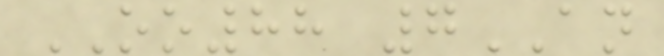OO88 7AN
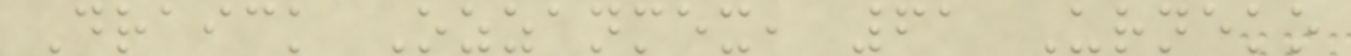Draick Ozzanmex, 61 Urneko
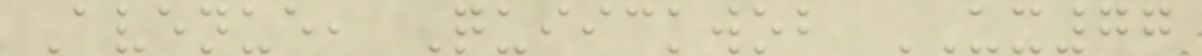Avenue, Quiickwob UX77
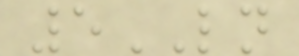5LN
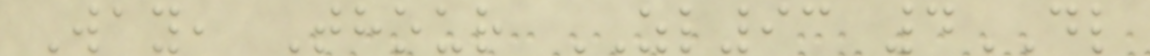Way, Thour ZL93 4DL
